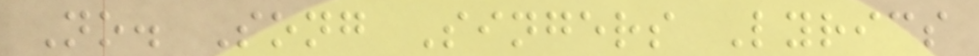No. Song Singers Lyrics
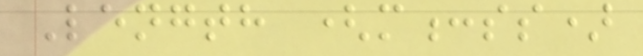Length (m:ss)
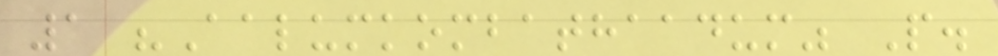1 "Aalumkombathaadum" P.
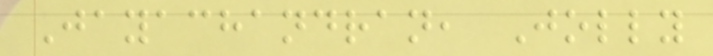Jayachandran, Jolly
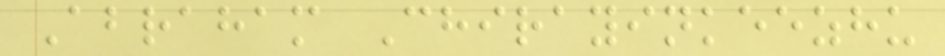Abraham Chirayinkeezhu
